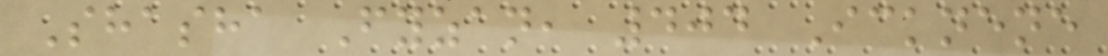Shasha Fyzan, 404 Icknene
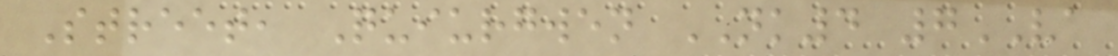Street, Quiurgwen NK4 7VA
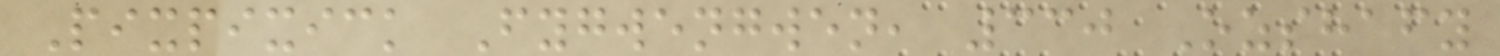Pixpixick Fygwengwen, 330 Ozshafy
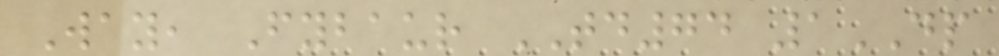Way, Fybaur TD74 1DP
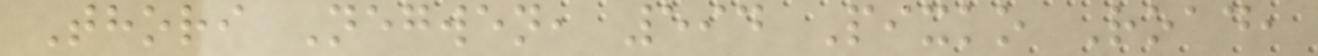Thori Negwen, 594 Pixko Road,
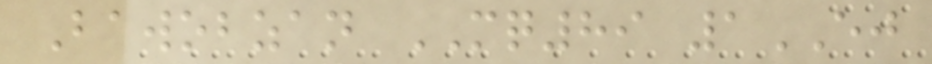Bawobzan MQ89 1EJ
